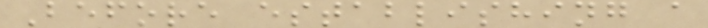Before establishing a
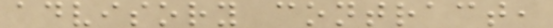advisory contract,
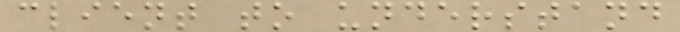client to understand
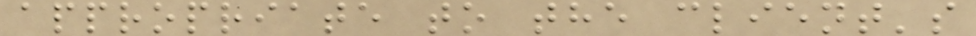appropriate to the client's
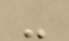-
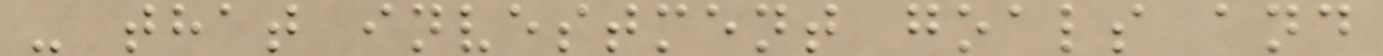- that investment goals and
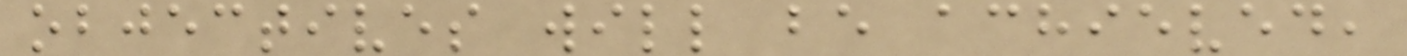objectives will be achieved,
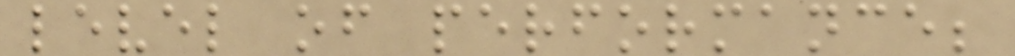level of performance;
